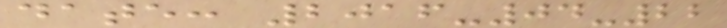date: 2016-04-22
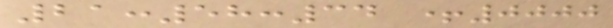21:58:34 +0000
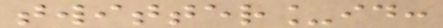twitter_id:
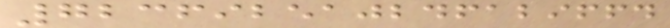723692510246129664
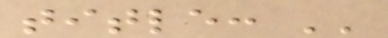title: ''
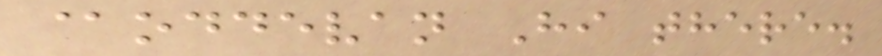@oddevan Hi there.
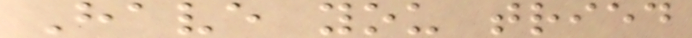Have you tried
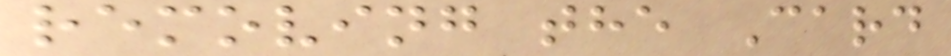removing the Card
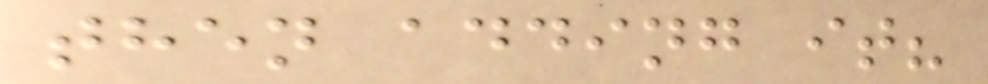then adding it?
